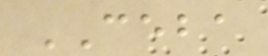CEBA
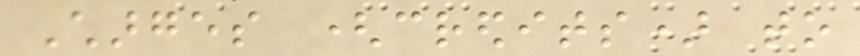Charges (credits) to
